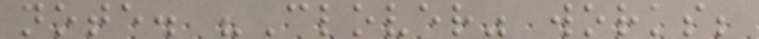note. "Clover" works;
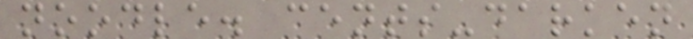noodle. cents-darken
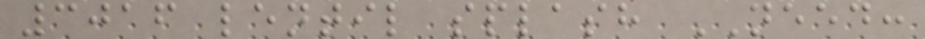3016 lentil splash NEED:
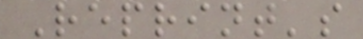Reprint's
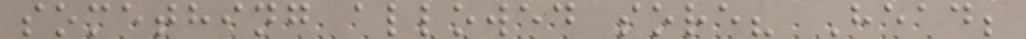something allowed sore? Head;
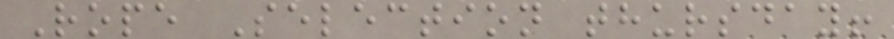Rope Selection thursday!
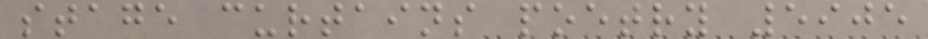stage curtains poetry 5905
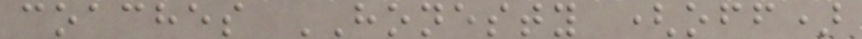coaches HONESTY (off)
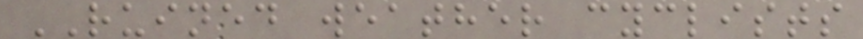RUINED weather cyclists
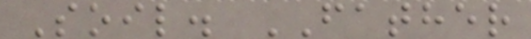Soil. FATHER
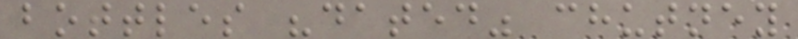bottles "dated" chutney
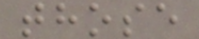those
